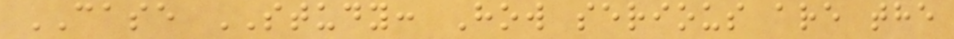CASE STUDY: How serious are the
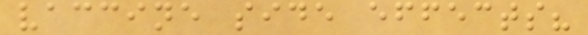vaccine side effects?
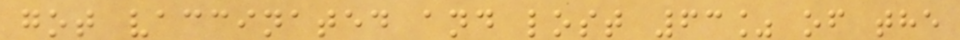got vaccinated and lost 63% of the
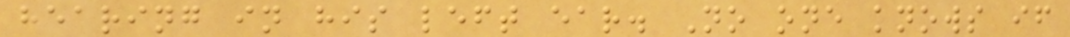hearing in his left ear. No one knows if
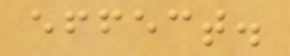effect.
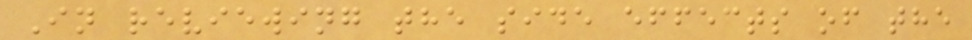In reviewing the side effects of the
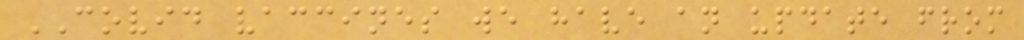COVID vaccines we have an update from
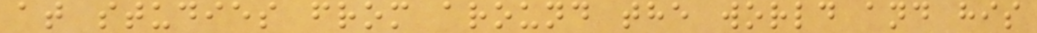at studies from around the world and his
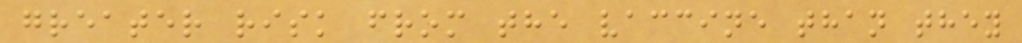greater risk from the vaccine than they
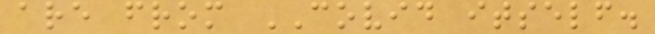are from COVID itself.
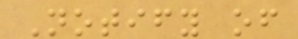Notify of
